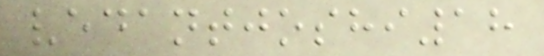vedantjoshi18
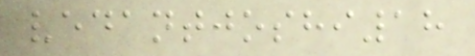vedantjoshi18
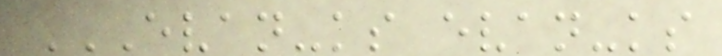EVAN-KS EVAN-KS
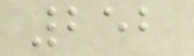252
